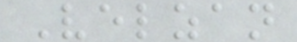Velzan
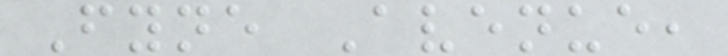Fyne Avenue,
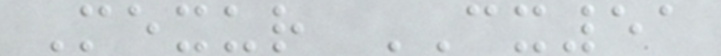Mexur CX51
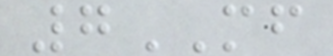7MF
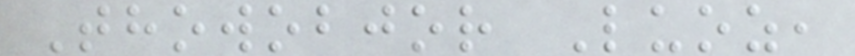Thowobjor Luoz,
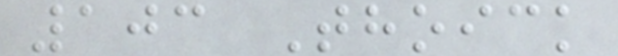103 Thoick
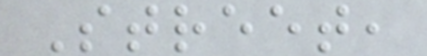Street,
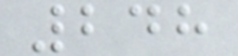248
